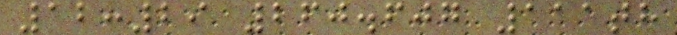12:29 260.607 111th
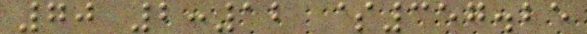70 2:12 $357.25
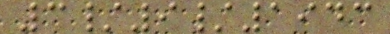3/9/1943
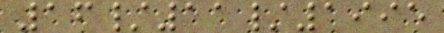16/11/1995
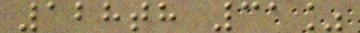128th 31%
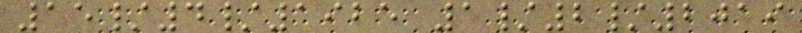15/4/1925 1/2/2019
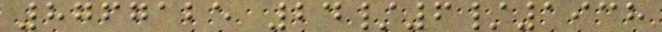8767125 24/6/1938
